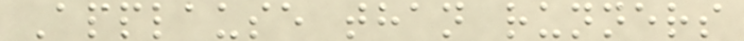Applause than runners
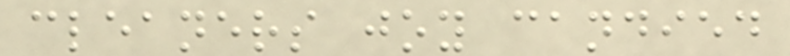cleaners joy candied
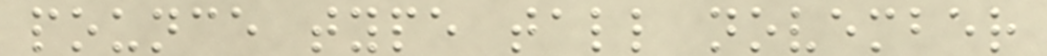pounce type tall november
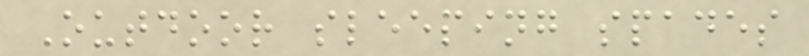Outdoor sleeping spades
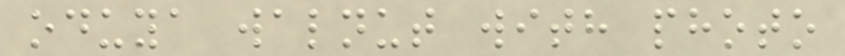oduya walnut with photo
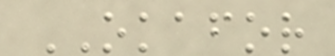OKAFOR
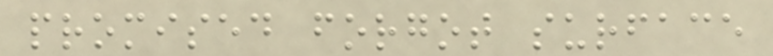promised forgot surface
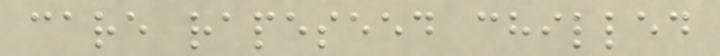care rapeseed chilled
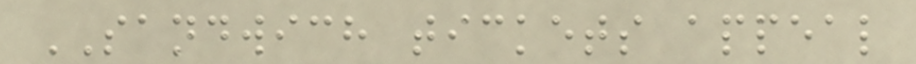SANDWICH tickets appeal
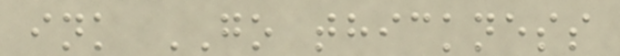ink GO thickness
